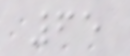65
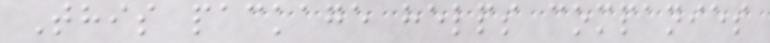This package helps companies
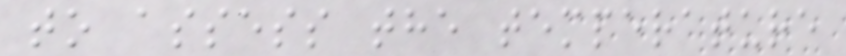to assess the temperature
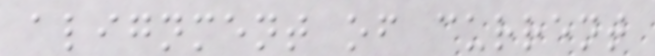alignment of current
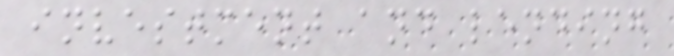investment and lending
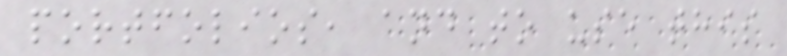portfolios, and to use this
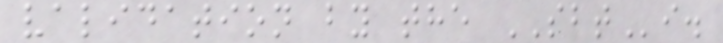validation by the SBTi.
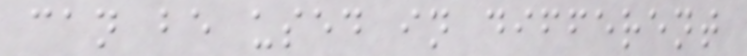can be used in different
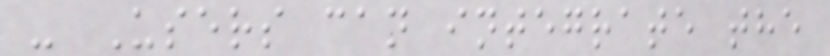- Users can integrate the
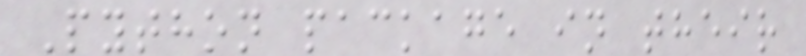Python package in their
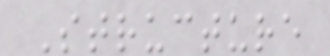Structure
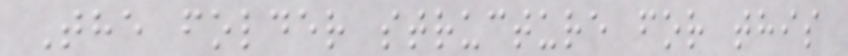The folder structure for this
